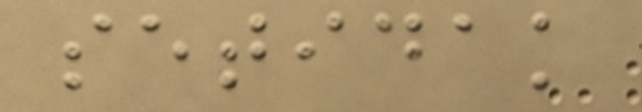setidak
